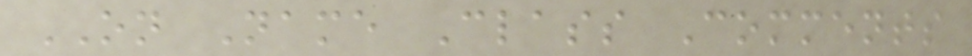ON Name Class Comments
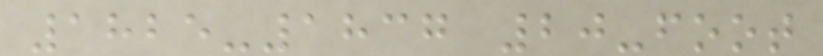1825-1837 20-foot
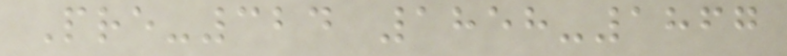Pre-324 1858-1867
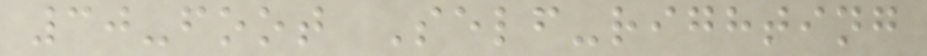30-foot Self-righting
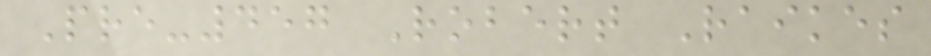Pre-457 Robert Raikes
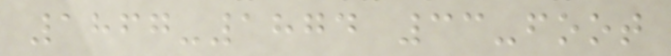1867-1874 33-foot
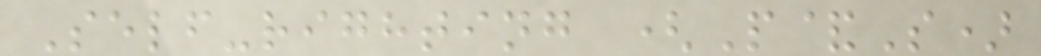Self-righting (P&S)
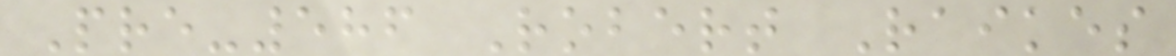Pre-586 Robert Raikes
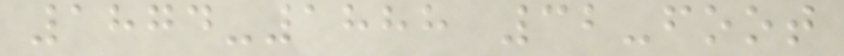1874-1888 32-foot
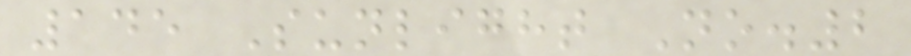145 Sunlight No.2
